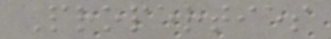Properties
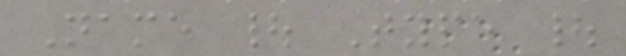Name | Type |
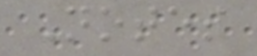Notes
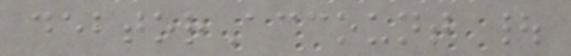debtorAccount |
